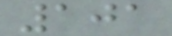101
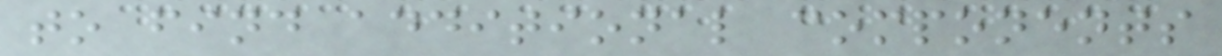to find additional components
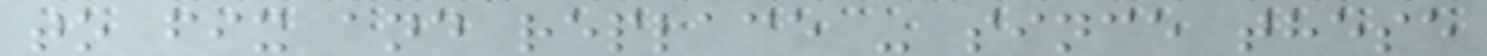to fix and replace - since these
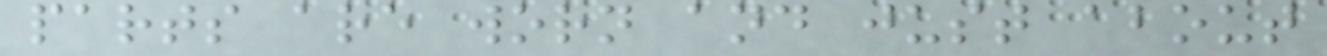parts are worn and just about
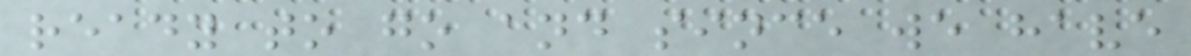ready to go and since we have
